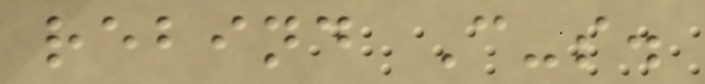rebind C-s.
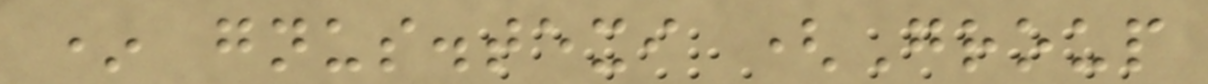* gnus.texi (Group
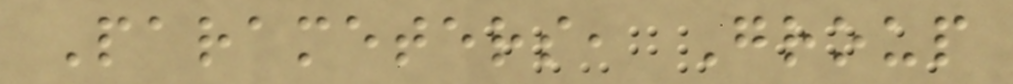Parameters, Group
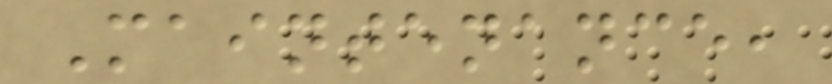Maintenance,
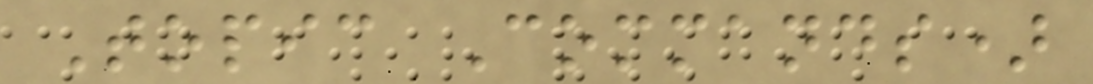Topic Commands)
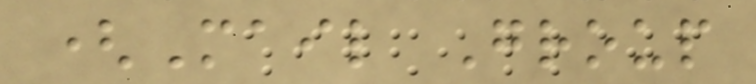(Mail Group
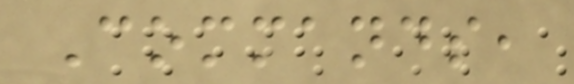Commands,
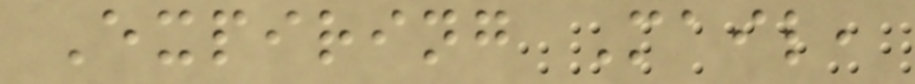Expiring Mail,
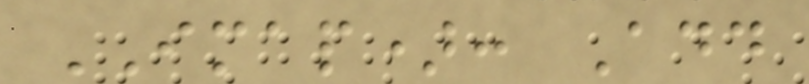IMAP): Add
